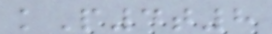kP4t8
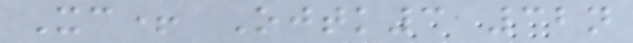Xc+ Ojtk3 32n
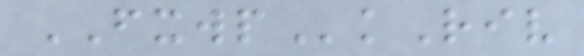FXWPkRiv
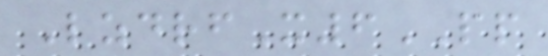LzdrfX6PP
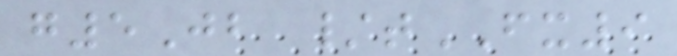g5Jb /tFX9
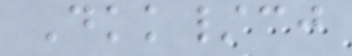Dkk/cj
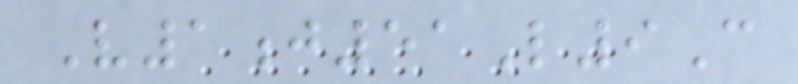V1j51L9C
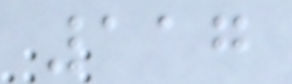117
